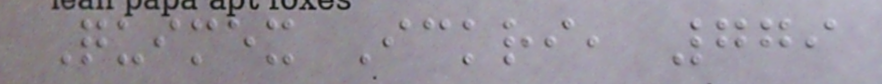Quimex Ickri, 779
